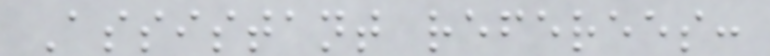Assistant referees:
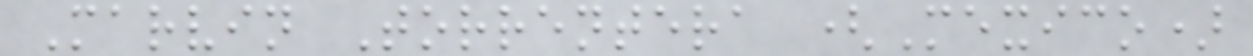Marvin Torrentera (Mexico)
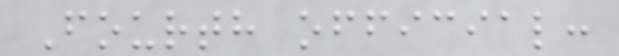Fourth official:
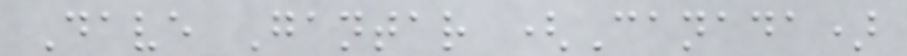Dave Gantar (Canada)
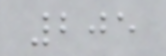205
